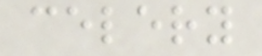celery
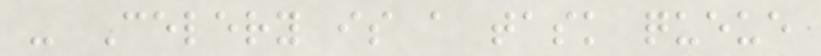- Celery is a task queue
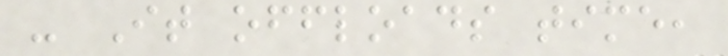- It offloads time,
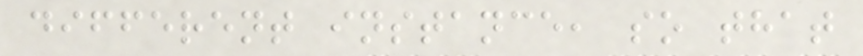different instance, so that
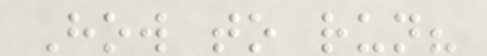How to run?
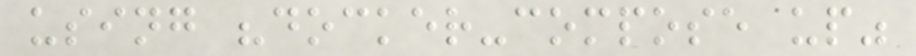using "docker-compose up"
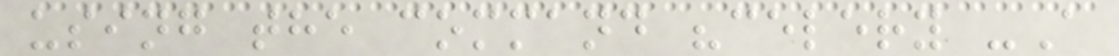using the command "celery -A
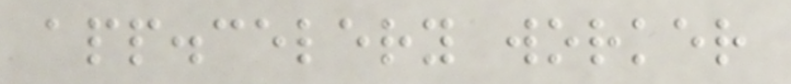app.celery worker
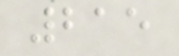215
